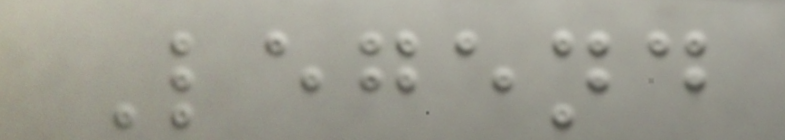Legend
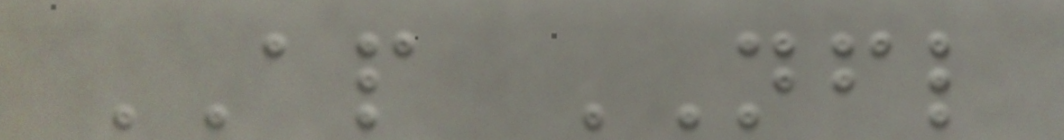AP NFL
